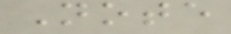Note
